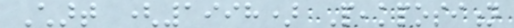Chart (1998) Peakposition
